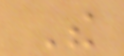The
